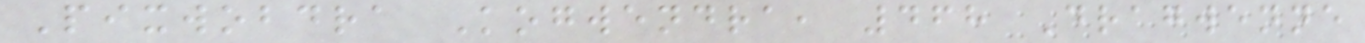Pixwobdra Kogwendra, 468 Dragwenne
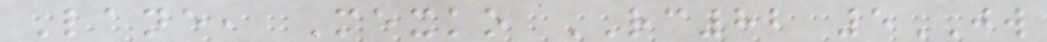Lane, Mexko RC82 5JW
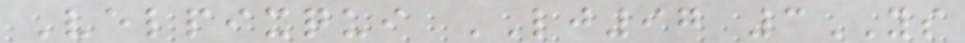Velpixqui LJ97 3YS
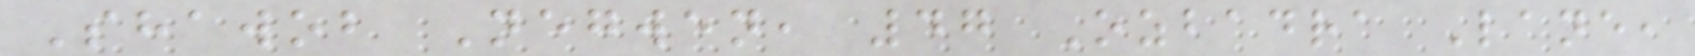Shawob Negwen, 47 Ozbadra Lane,
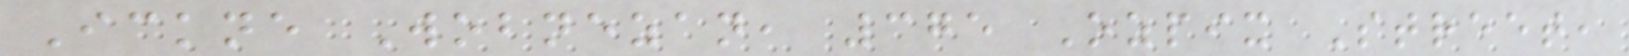Ickne Wobnezan, 375 Ozpix Street,
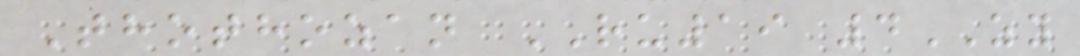Thothozan RU19 4ZY
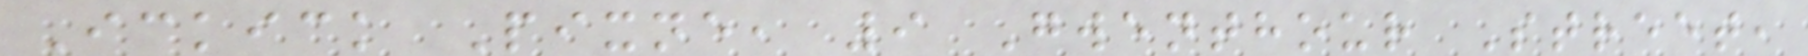Ickick Pixne, 9 Gwenthour Street,
